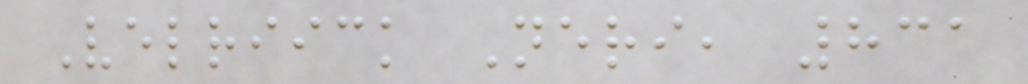Velriick Neri, 831
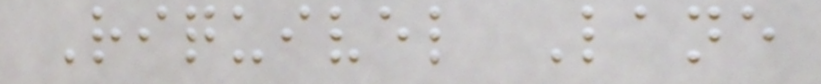Riquivel Lane
